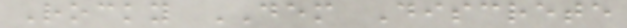Rocky DEM Discrete
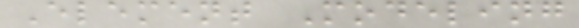Element Modeling
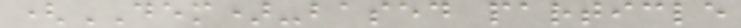(DEM)-based particle
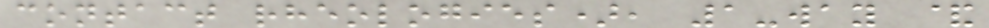contact rheologies), 1-way &
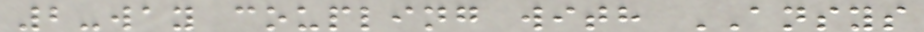2-way coupling with ANSYS
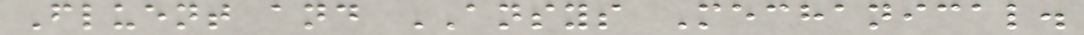Fluent and ANSYS Mechanical.
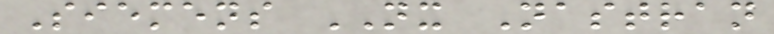Siemens NX Nastran
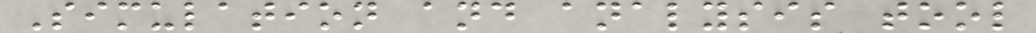Simulation and analysis tool
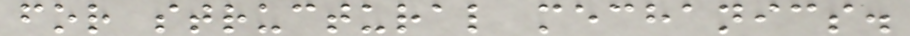for structural mechanics.
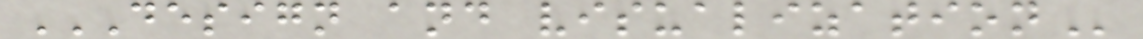DESIGN AND VISUALIZATION
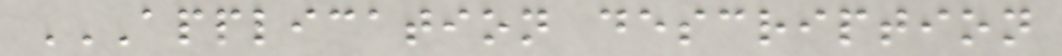APPLICATION DESCRIPTION
